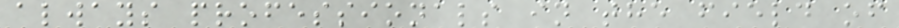always professionals in the field of
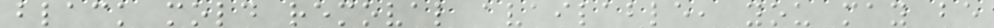black mold removal available, you may be
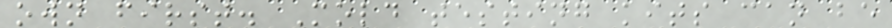own first. Mold testing kits can be
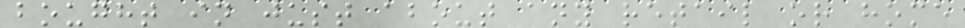bought in just about any retail or home
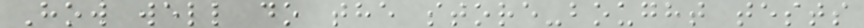How well do the store-bought tests
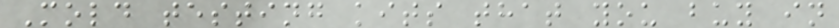Mold testing kits that you buy in
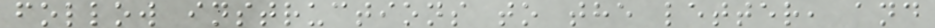follow instructions to the letter, and
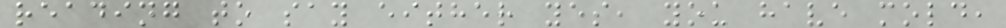reading to say either yes, you have mold,
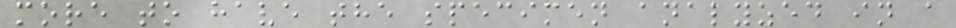more to have the specimen analyzed in a
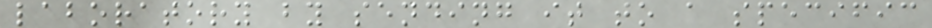laboratory by sending it to a specific
